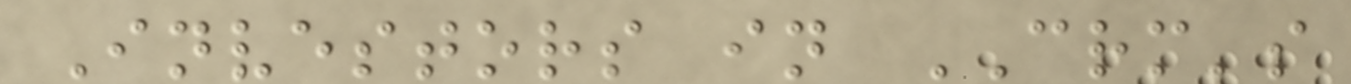Investors in CRM's
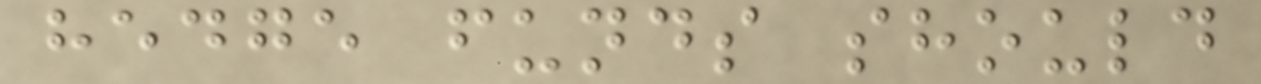hedge funds should
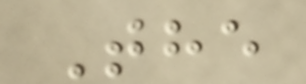The
